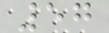57
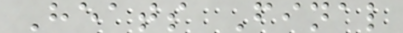Heats Final
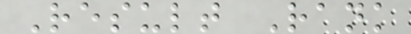Result Rank
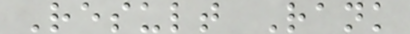Result Rank
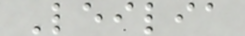Leilia
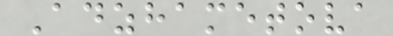Adzhametova
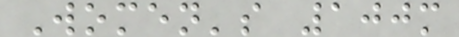Women's 100m
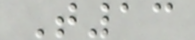T13
